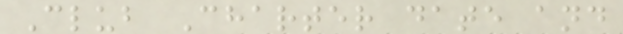Club Charter date and
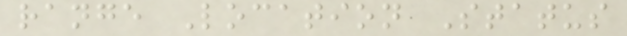range Location Status
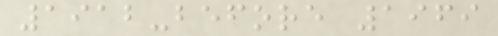1912-before 1969
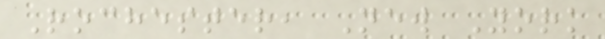Rochester, New York
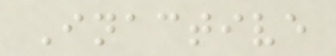Inactive
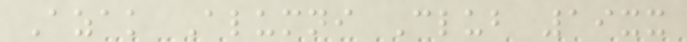Azak Alumni Club 19xx
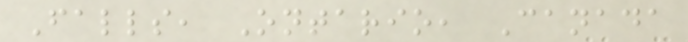Falls, Ontario, Canada
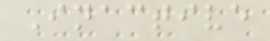Inactive
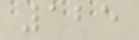125
